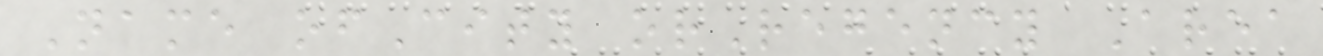Name ofCity orRegency Area
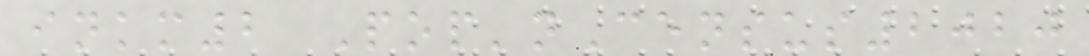inkm2 Pop'nCensus2020
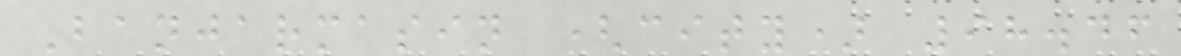Banjarmasin (city) 98.46
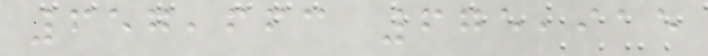657,663 675,915
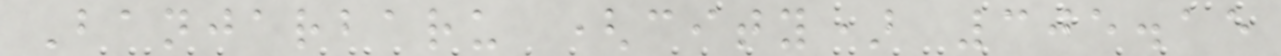Banjarbaru (city) 305.15
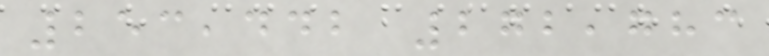253,442 272,783
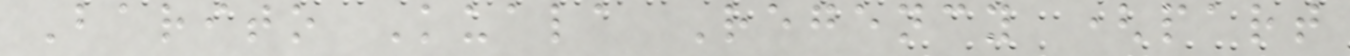Barito Kuala Regency (part
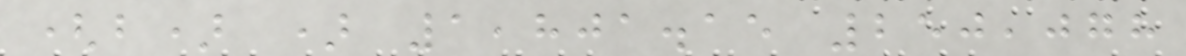(b) ) 1,801.15 250,078
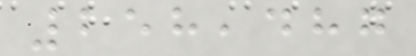258,487
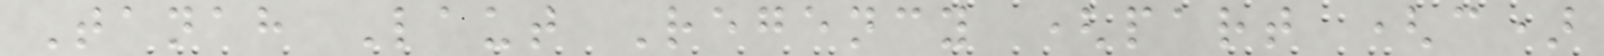Tanah Laut Regency (part (c)
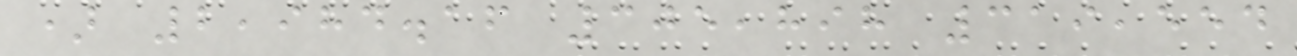) 2,984.16 305,898 319,554
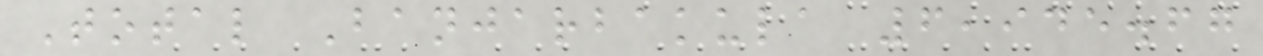Total Banjarbakula 6,945.67
